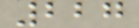227
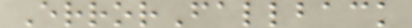ErrorFallback
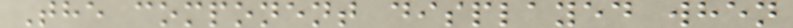The component displayed when
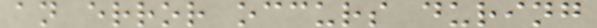an error occurs during
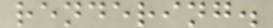rendering.
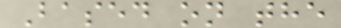Based on the
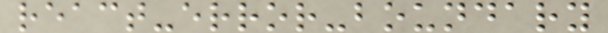react-error-boundary
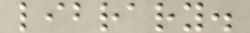library.
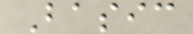Basic
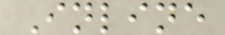Inline
